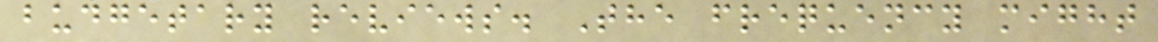budgetary reviews. The frequency might
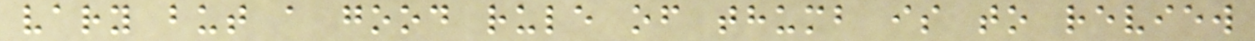vary but a good rule of thumb is to review
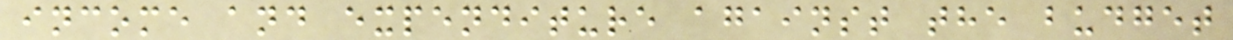income and expenditure against the budget
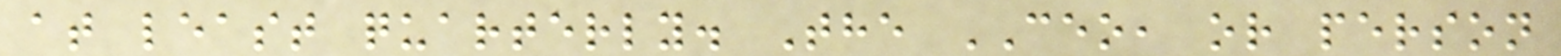at least quarterly. The CEO, or person
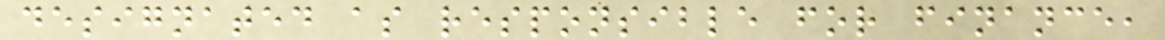designated as responsible for finance,
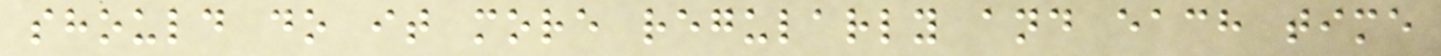should do it more regularly and each time
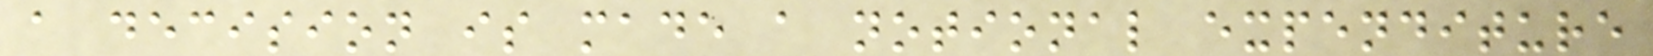a decision is made a notional expenditure
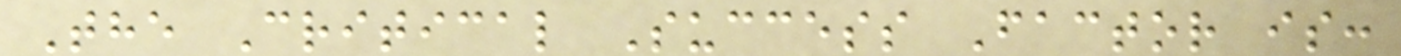The Critical Success Factor is:
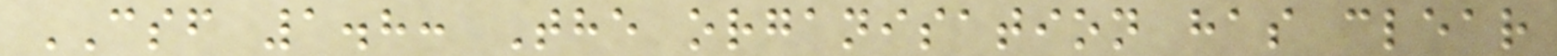CSF 1.8: The organisation has clear
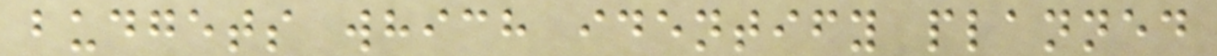budgets which identify planned
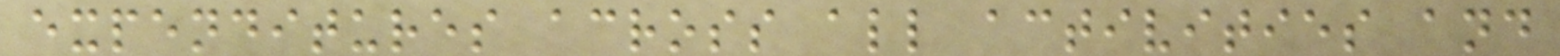expenditures across all activities and
